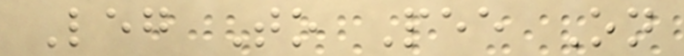Leg To Pee On
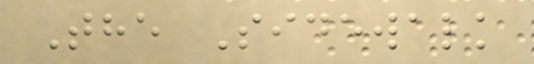The Sidewalk
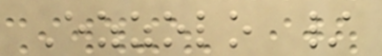Ezzolo /
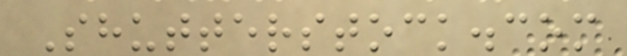Shutterstock.com
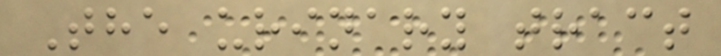The urinary tract
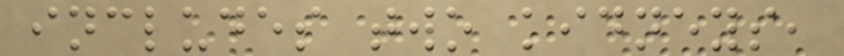includes two kidneys,
